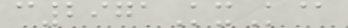c2971KxK@
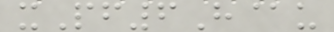xPf6H@u
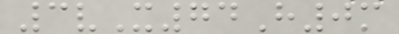3vX74H0m
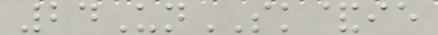24UnSK&ie
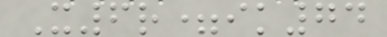X6r=ik74
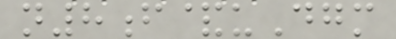n8f&uDgm
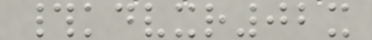#kdvxr02x
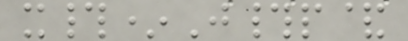x#*J#p&
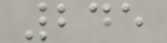245
